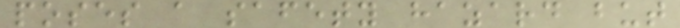poses a safety hazard but
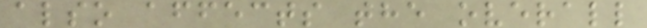also affects the overall
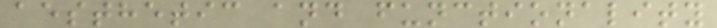aesthetic and functionality
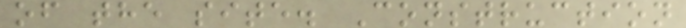of the site. Construction
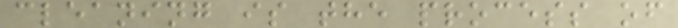cleaning is the process of
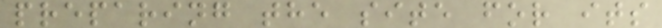preparing the site for its
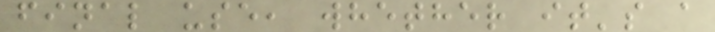final use, whether it's a
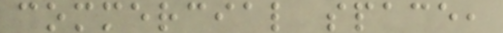commercial space,
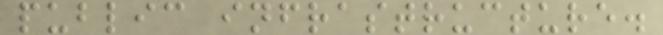public infrastructure.
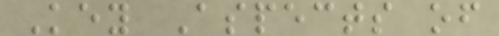Key Aspects of
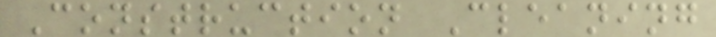Construction Cleaning
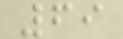69
